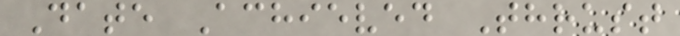Date Achieved Thrust
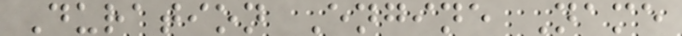Duration Engine Name
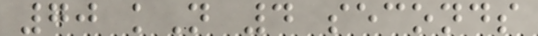70 kN 4 seconds
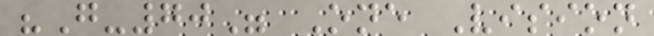"G-70" One Vision
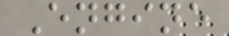Engine
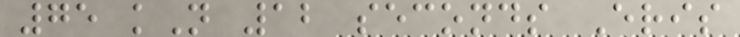75 kN 12 seconds Eris
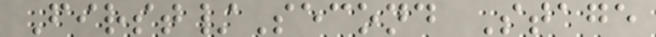First/Second Stage
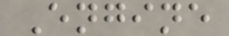Engine
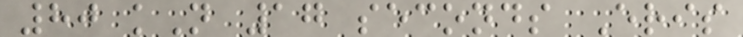80 kN 17 seconds Eris
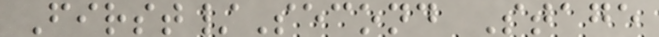First/Second Stage
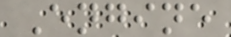Engine
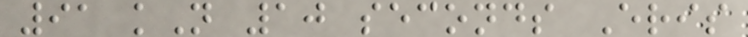91 kN 10 seconds Eris
